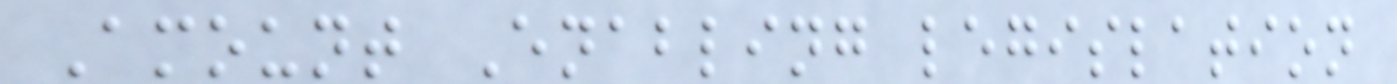Amount Enabling legislation
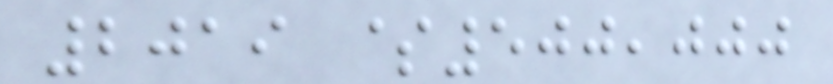2019 $500,000
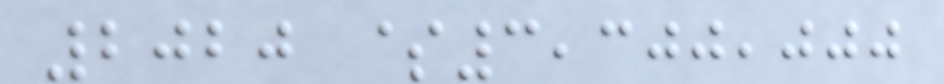2020 $3,300,000
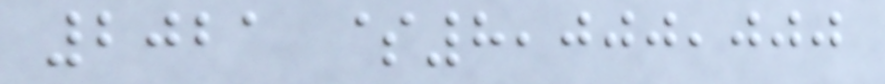2021 $8,000,000
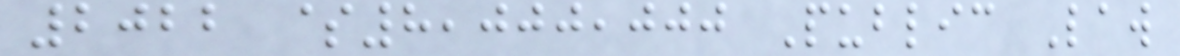2022 $8,000,000 Public Law
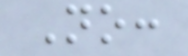No:
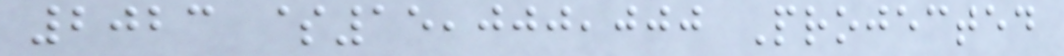2023 $15,000,000 Projected
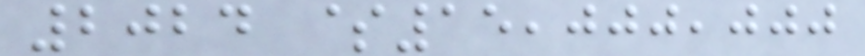2024 $15,000,000
